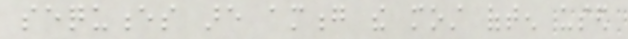sequences are among the most often used
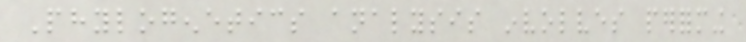Phylogenetics analysis involves performing
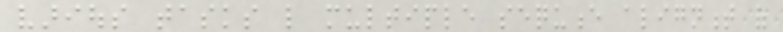various tasks like multiple sequence alignment of
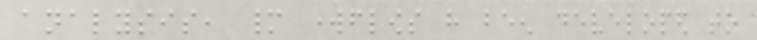analysis, many workflows have been developed to
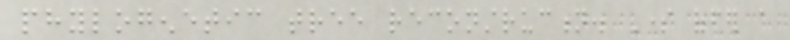phylogenetic tree reconstruction. Some offer a
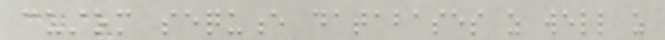custom sequence databases as well as
